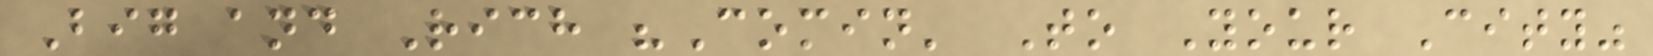Big and Rich "Comin' To Your City"
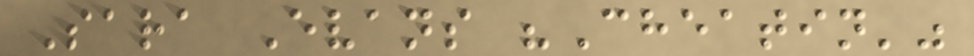Sara Evans "Cheatin'"
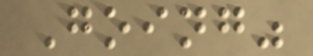Going"
